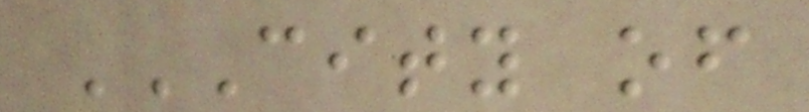CITY OF
